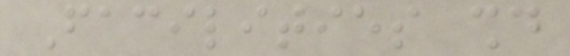Facilities should
